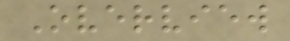Overview
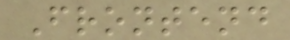Frontend
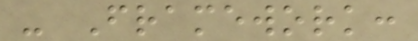- Framework:
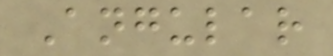Angular
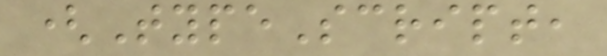(TypeScript,
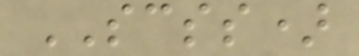SCSS)
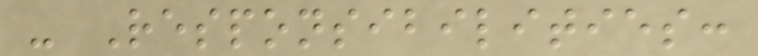- Responsibilities:
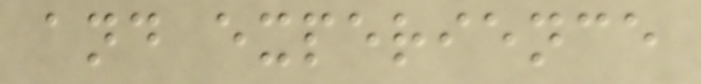and experience
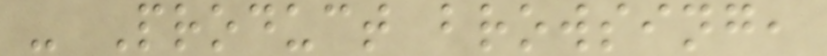- Product browsing,
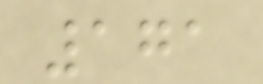171
